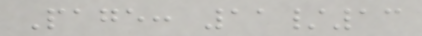Page: 11/13
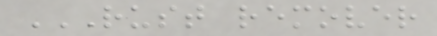RUST REMOVER
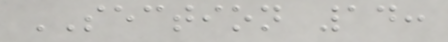SECTION 14:
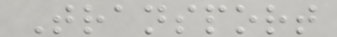Transport
